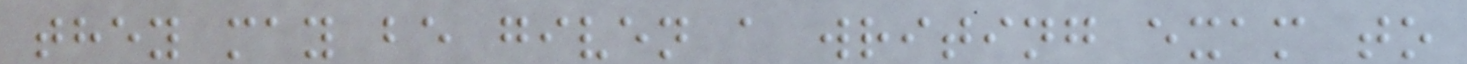they may be given a writing exam to
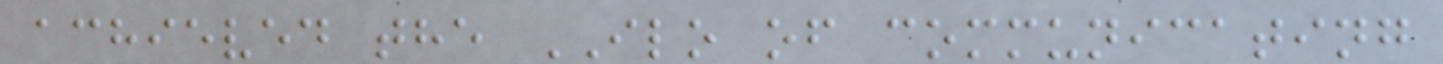achieved the ILO of communicating
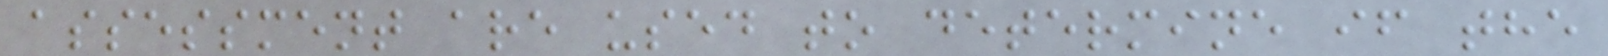assessment are used to determine if the
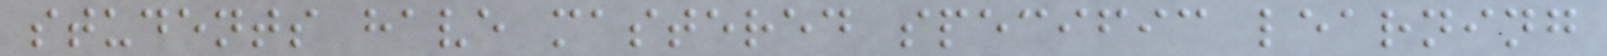students have mastered specific learning
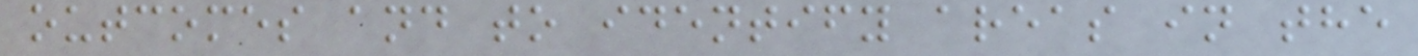outcomes and to identify areas in the
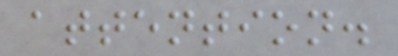attention.
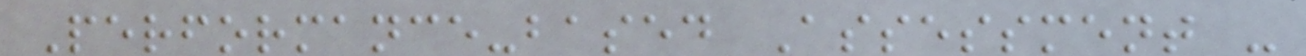Performance-based Assessment -
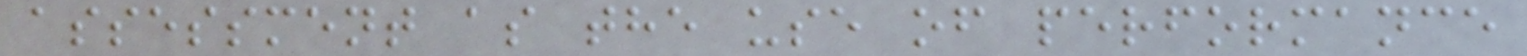assessment as the use of performance
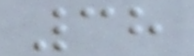38
